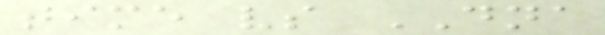time vs DNA
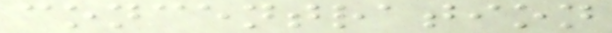concentration
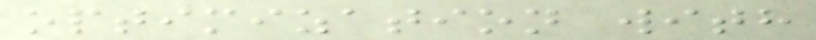optimization with
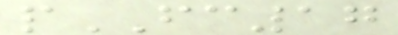pFC17
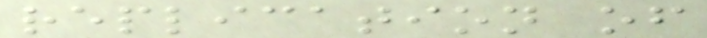replication of
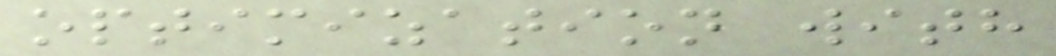optimization with
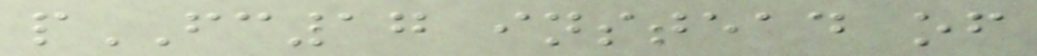pFC17 instead of
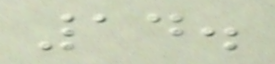14.
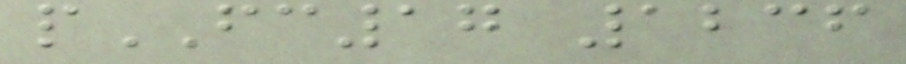pFC17 1236
